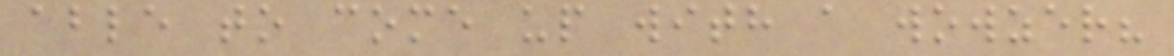able to come up with a wowzer?
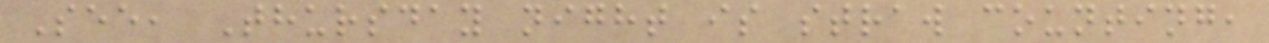See, Thursday night is straw counting,
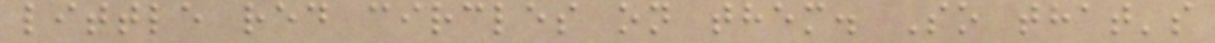little red circles on them. So that's
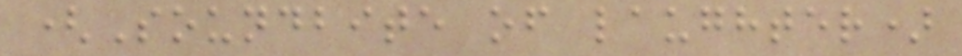(Soundbite of laughter)
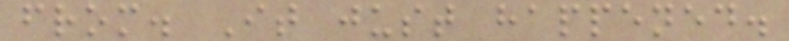from. It just happened.
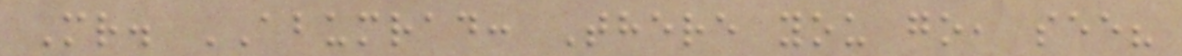Mr. ABUMRAD: There you go, see?
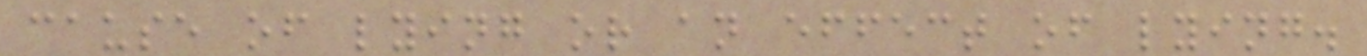cause of lying or an effect of lying.
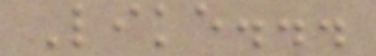Like...
